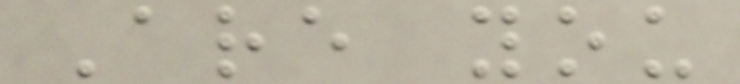Are you
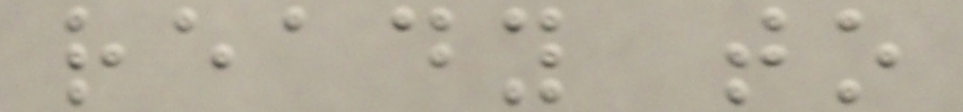ready to
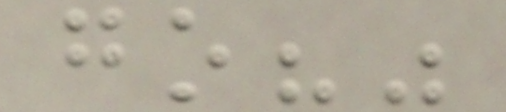go?"
